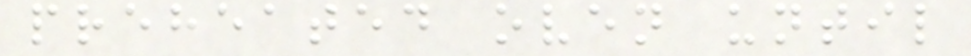preheated oven until
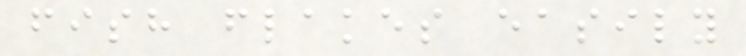fish flakes easily
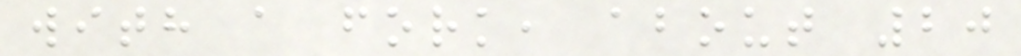with a fork, about 20
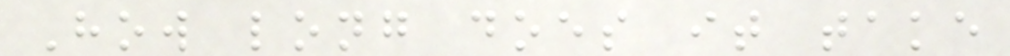How long does it take
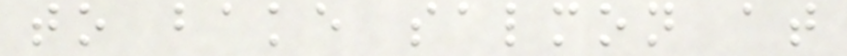to bake salmon at
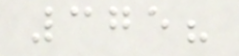375?
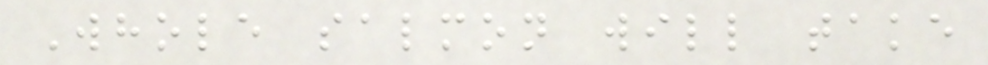Whole salmon will take
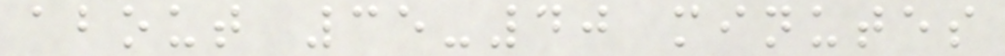about 35-40 minutes
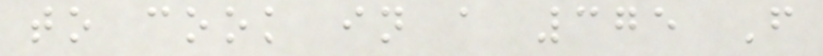to cook in a 375 F
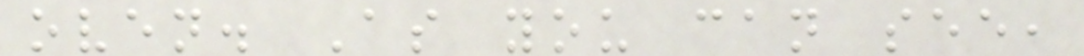oven. As you can see,
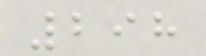298
